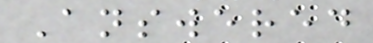Answered
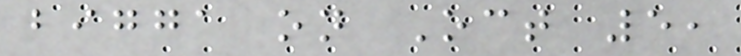bigga on Oct 5,
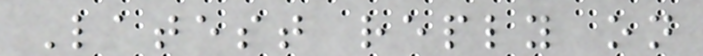Latest reply on
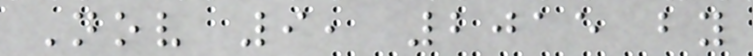Nov 9, 2015 by
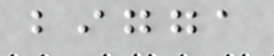bigga
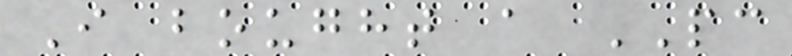I bought a PC
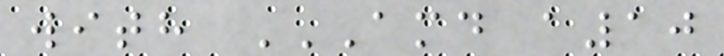with AMD A10
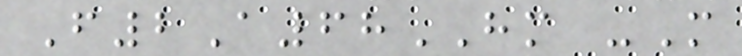F2A68HM -M
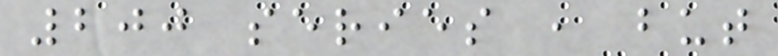200 series , but
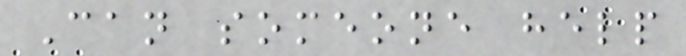Can someone help
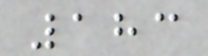183
